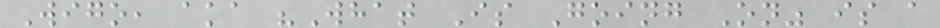Wigo, aka "What Is Going On" is a
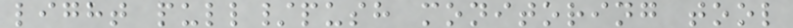light pull/push monitoring tool
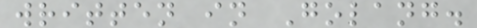written in Golang.
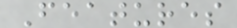Features
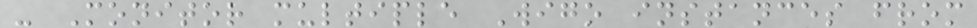- Monitor multiple Wigo instances from
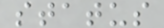status
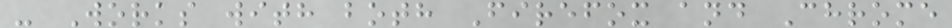- Works with both Firefox and Chrome
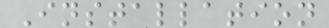Installation
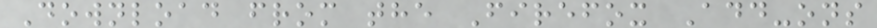Download from the Firefox Add-ons
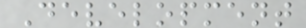Development
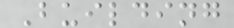Building
